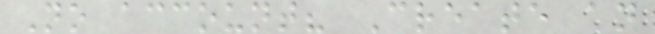No account? Create an
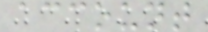account
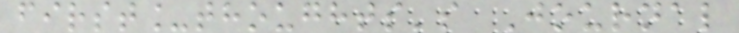first_thoughts's Journal
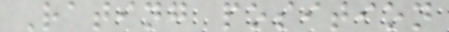Rating position
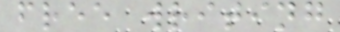free writing
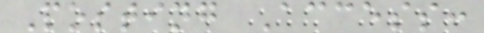Posting Access:
